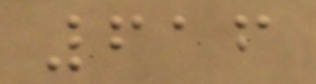616
